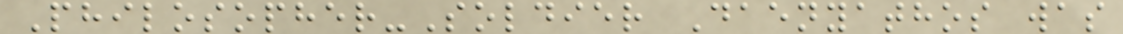Philosopher-Soldier Daenyathos was
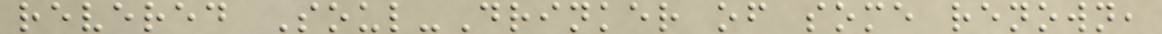revered Soul-Drinker of some renown,
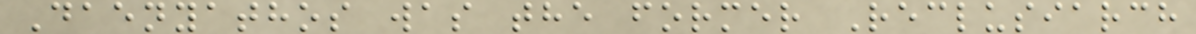Daenyathos was the former Reclusiarch
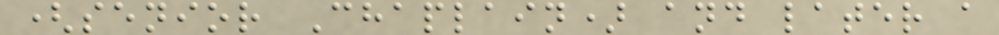(senior Chaplain) and later a
